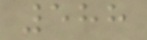588
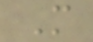M
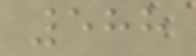588
